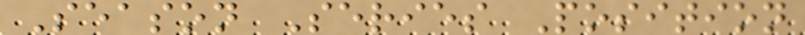Season Series Position
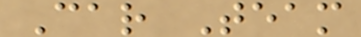Car Team
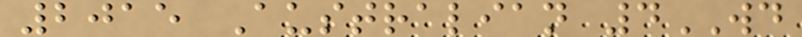2015 Australian 4WD
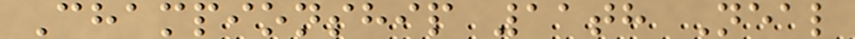Championship 11th Neal
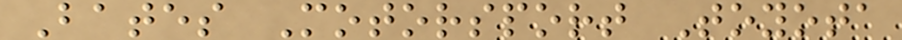Bates Motorsport Toyota
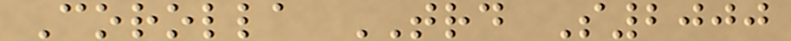Corolla TRD S2000
